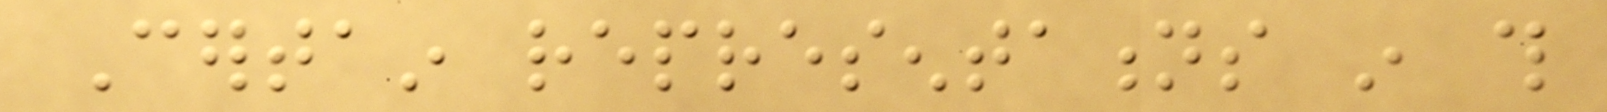Certain representations in this
